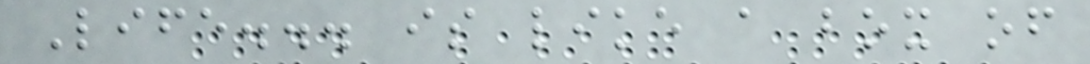Life... is like a box of
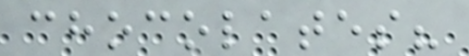chocolates?
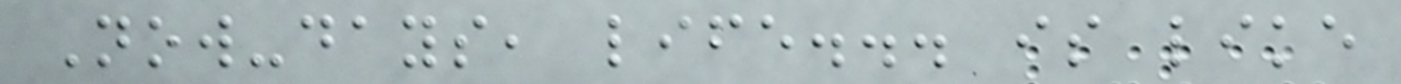Now-days, life... is like
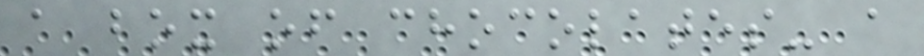a box of chocolates- a
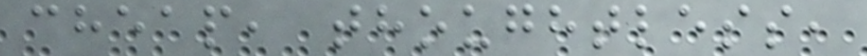cheap, thoughtless,
